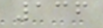136
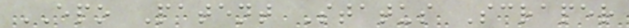EPO Patent Status Scraper
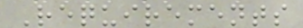Requirements
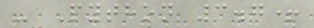- Python 3.7+
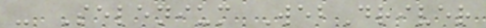- Selenium WebDriver
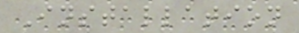Installation
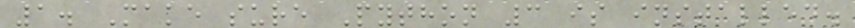1. Make sure Python 3 is installed.
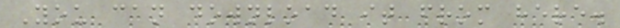You can download it from here.
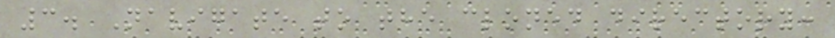3. Navigate to the cloned directory:
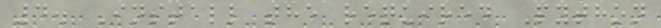4. Install the required Python
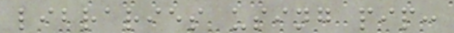libraries using pip:
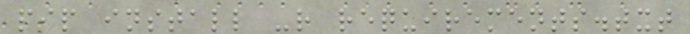pip install -r requirements.txt
